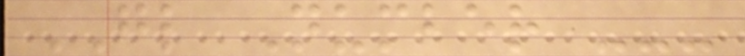GL Number ---
